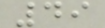49
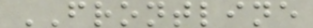FRONTLINE
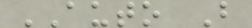AUTO B
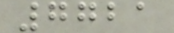7721
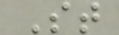St
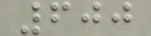600
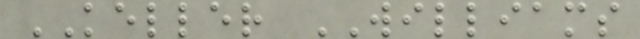KELLER WILLIAMS
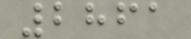2861
